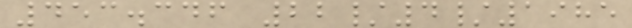453.346 22/4/1985
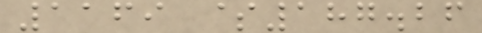1169 $187.26
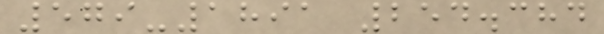579-1891 254.384
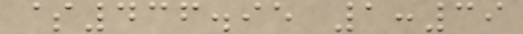$436.95 1:39
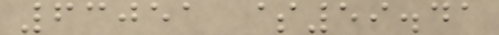63051 $59.41
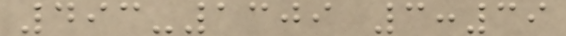493-1309 3:39
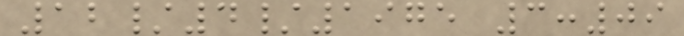12/4/1975 3:09
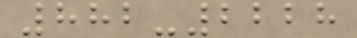882-2228
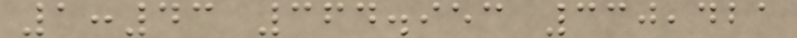1:43 364.953 330,421
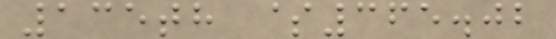135th $365.02
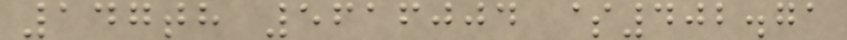147th 5616004 $402.71
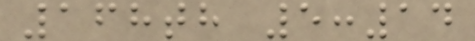168th 5:14
